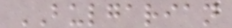BULGARIAN
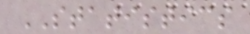STATISTICS
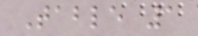Table 1
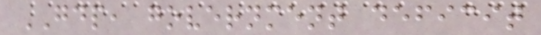GDP, government deficit
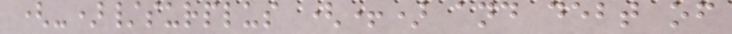(-)/surplus (+) and debt of
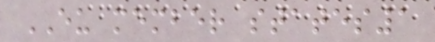EU member states1
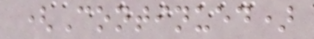(Continued)
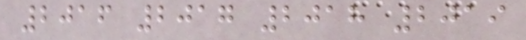2016 2017 2018 2019
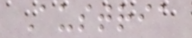Austria
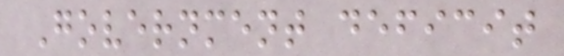Government deficit
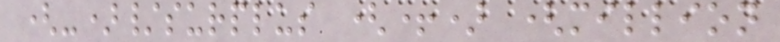(-)/surplus (+) (million
